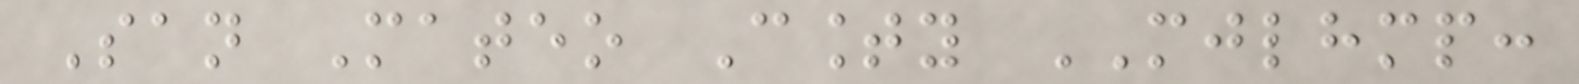San Mateo County MJLHMP:
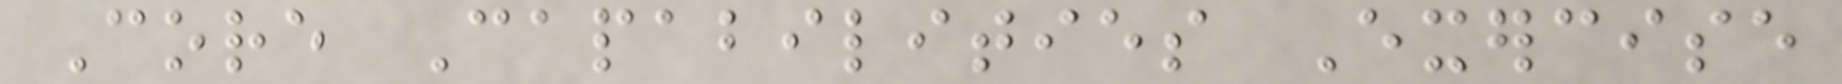Core Capabilities Exercise
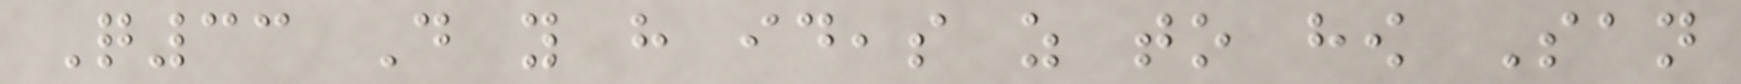Q33 Do you have ideas as to how San
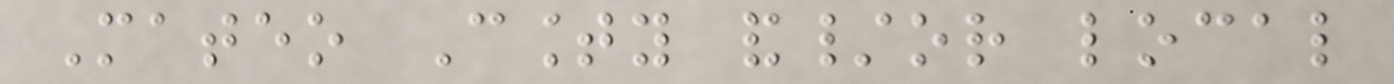Mateo County and/or local
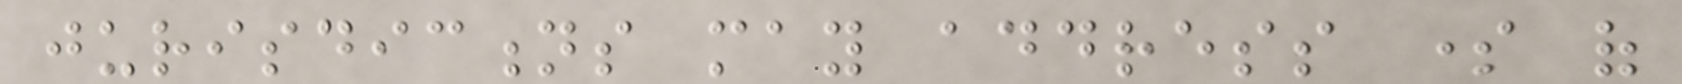jurisdictions may address some of
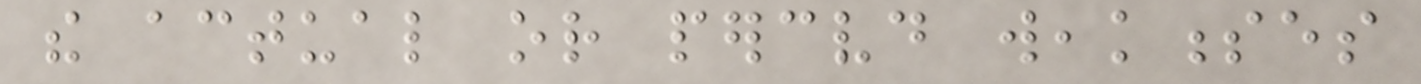the actual or perceived weaknesses
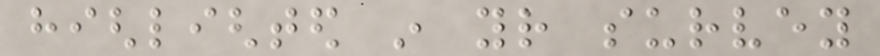highlighted in your survey
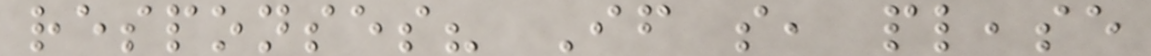responses? If so, please
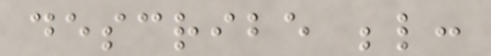describe below:
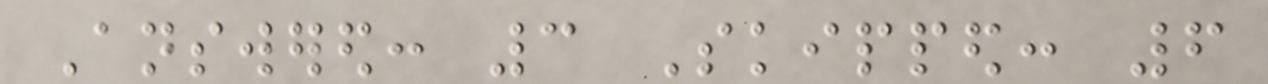Answered: 3 Skipped: 6
